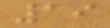19
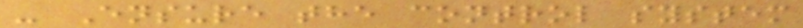- Ensure the control system
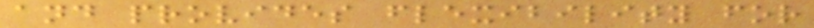and provides flexibility for
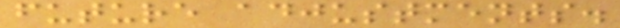future adjustments.
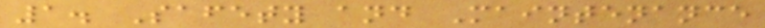1. Safety and Maintenance
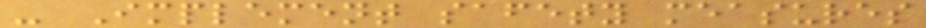- Implement safety measures
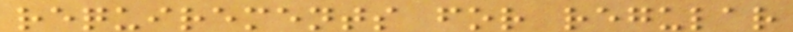requirements for regular
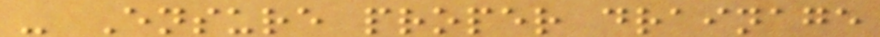- Ensure proper drainage
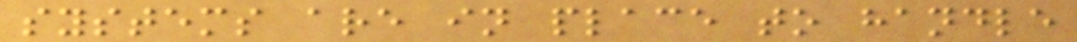systems are in place to handle
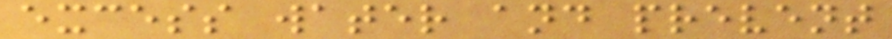excess water and prevent
